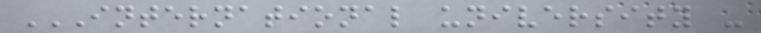INTERNATIONAL UNIVERSITY -
